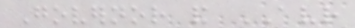Governor and AVR
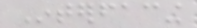Interfacing
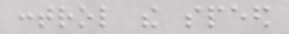control the speed
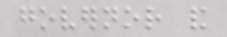governor and
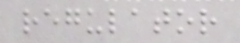regulator
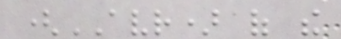(AVR) of the
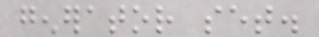generator set.
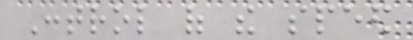Control of the speed
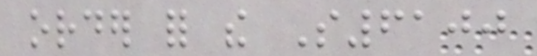order for the S6100
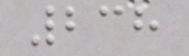238
